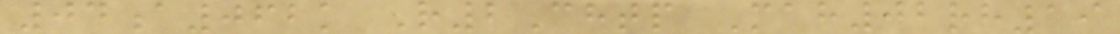04a062k R2Chtp Mah02rh19
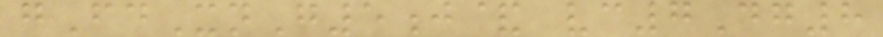gFdXnG5j& vc7Dg8
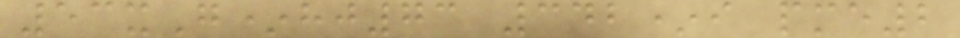53xG*hj73 342*i pme2
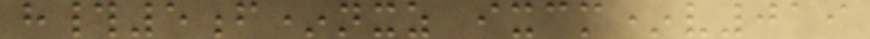h#5f*nxz ixcm*v019
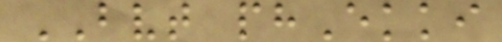BVT phEkki
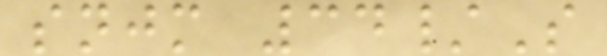snjm 34/S
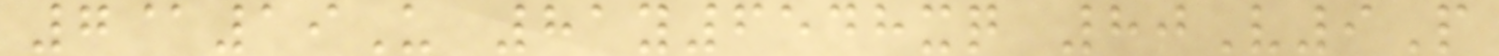7@19U 81y6548xq 80V9P
